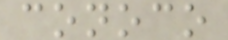conoco
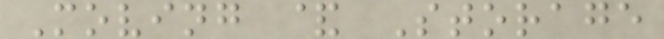Moving & Storage
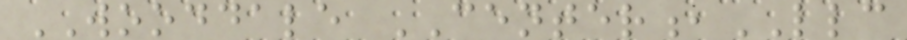WOODDALE CENTER,LLC
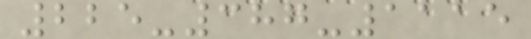225-387-1115
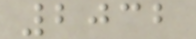2032
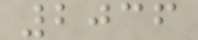2036
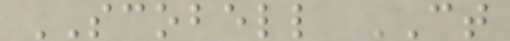SCOBELL CT
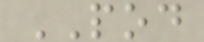POD
